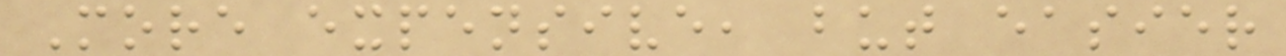More expensive, but easier
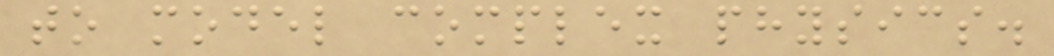to model complex physics.
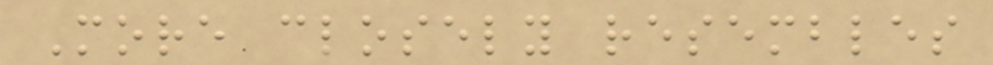More closely resembles
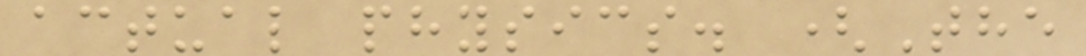actual physics. (The
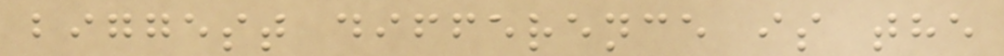biggest difference is the
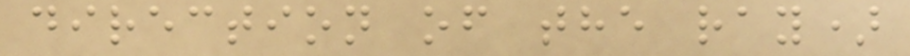direction of the ray)
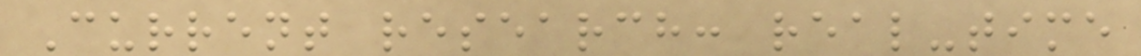Current research: real-time
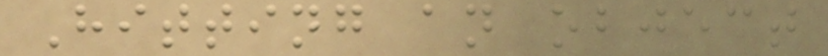Hitting an object
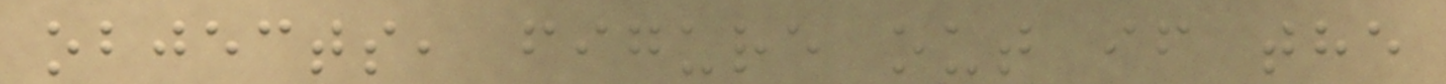objects, figure out if the
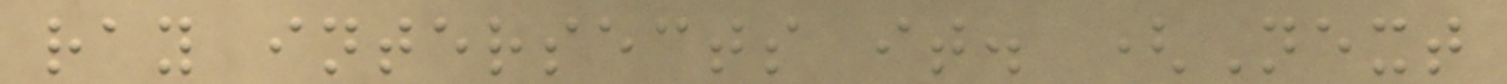ray intersects it. (Next
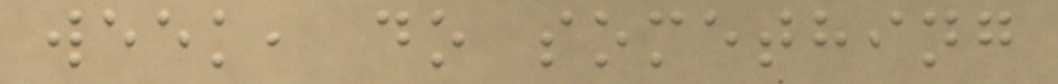week, do something
